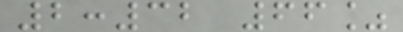2:32 66%
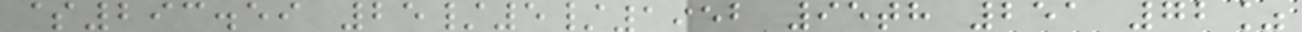$293.59 25/5/1952 95th 251 72%
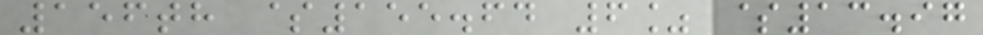156th $155.64 6% $13.97
